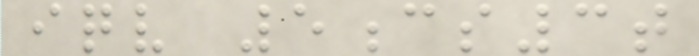iqv 5cs3t
